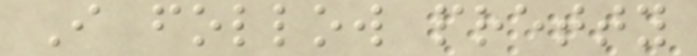I follow pretty
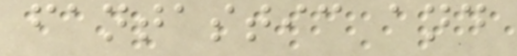fantastic and
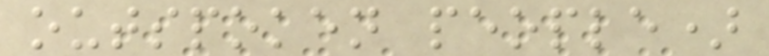outspoken people)
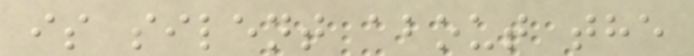is silent about the
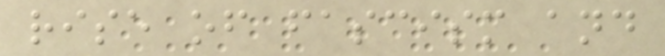rise of fascism and
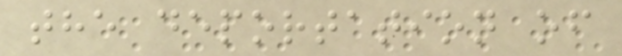the deportation of
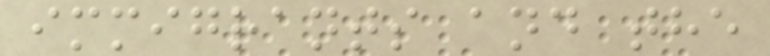immigrants and the
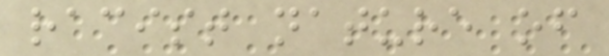racist nature of
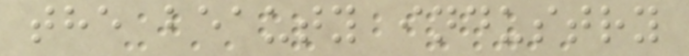the beauty industry
